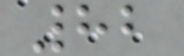82
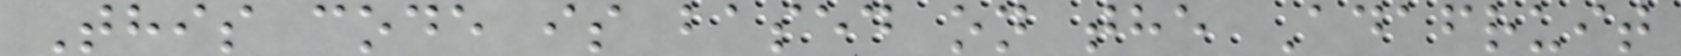This code is based on the Adafruit
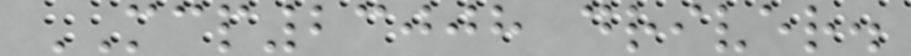MCP23008 driver.
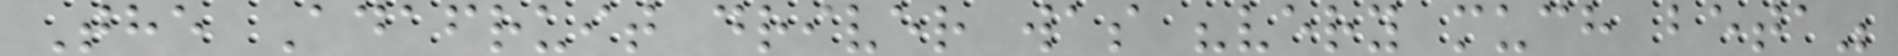The Adafruit driver was "very much beta"
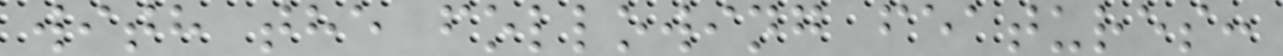with the following features:
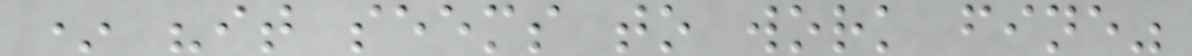* "it seems to work fine"
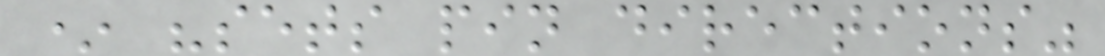* "sets pin directions"
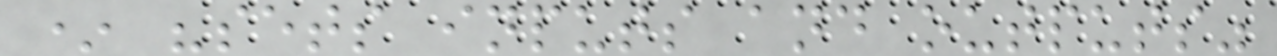* "sets inputs and outputs"
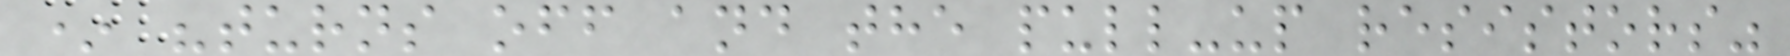* "turns off and the pull-up resistors"
